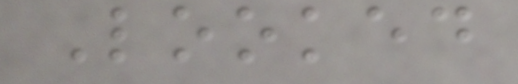Looked
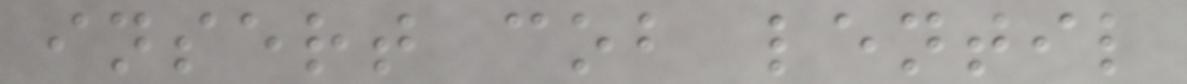insert cob lentil
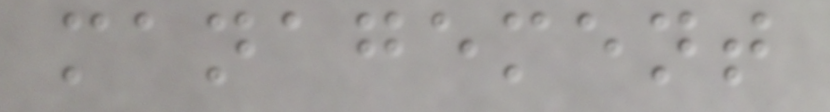management
